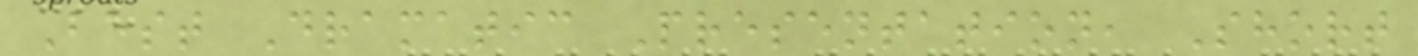Best Dramatic Presentation, Short
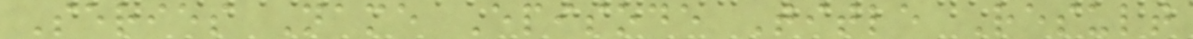Series Name Episode Title Result
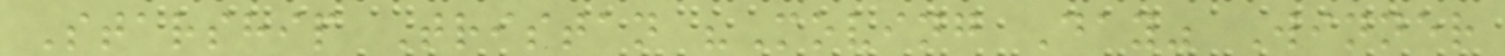Starship Tristan "Moving Day" Winner
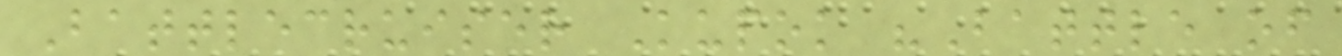Battlecruiser Kupok "Battle of
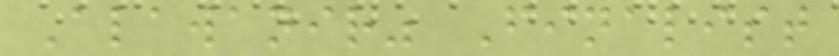Alawanir" Finalist
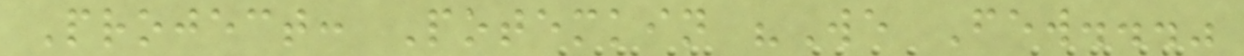Project: Potemkin "We Few..."
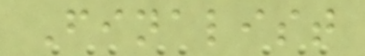Finalist
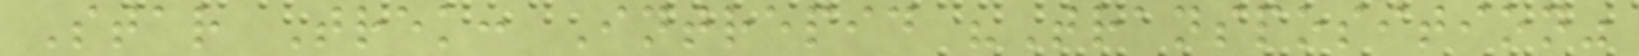Star Trek: Intrepid "Transposition"
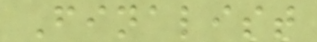Finalist
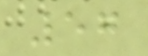57
